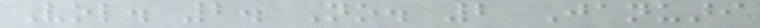Vol. 2. No. 2 Januari
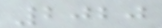2020
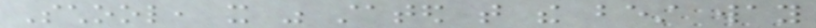School, it was stated that the best way
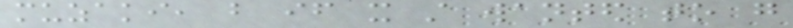muzaki, but if it still wanted to go
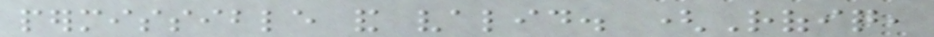permissible and valid. (Rofiq,
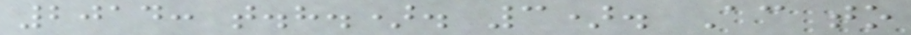2014: t.h.). 3). According to
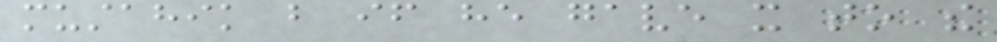mustahik but if he gave it to the
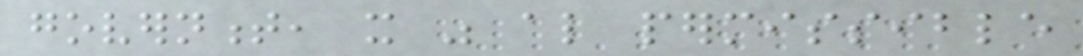government, it was also permissible
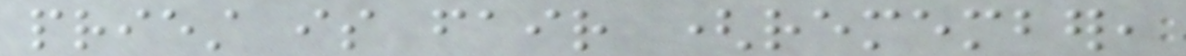priest is fair (remember,
